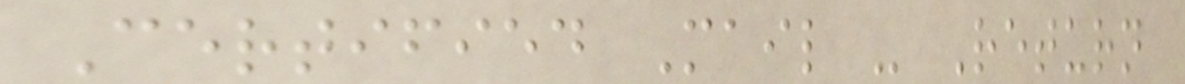Certified Mail - Return
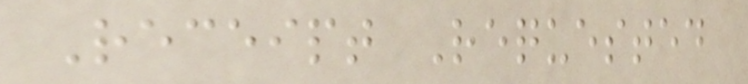Receipt Requested
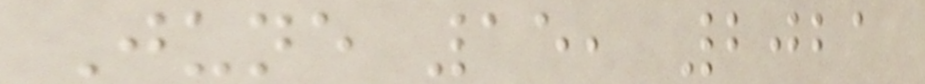June 15, 2021
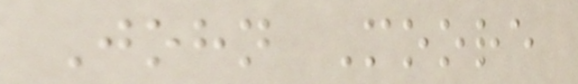John Moore
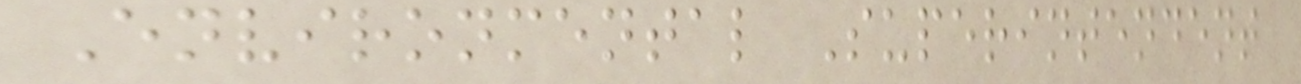Environmental Superintendent
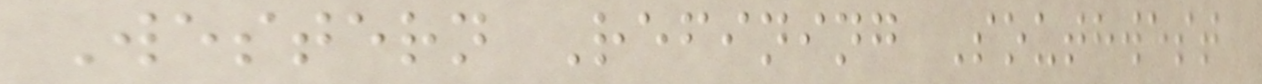Western Refining Southwest
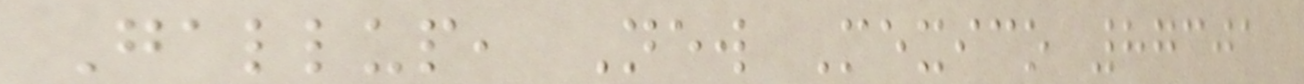Gallup, New Mexico 87301
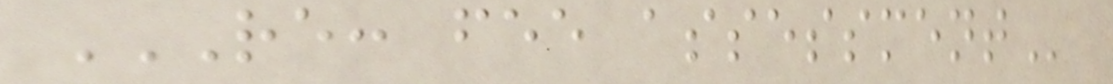RE: FEE ASSESSMENT
